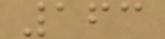163
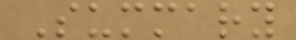Summary
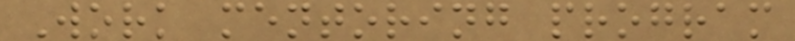Work mentoring program
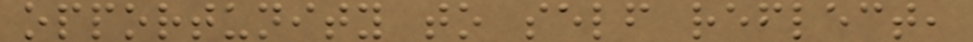opportunity to self reflect,
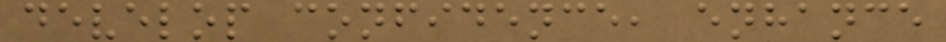develop confidence, enhance
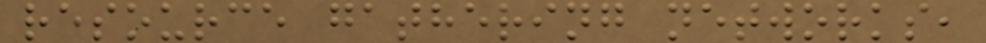resource gathering networks,
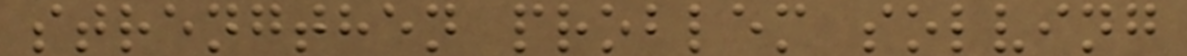strengthen problem solving
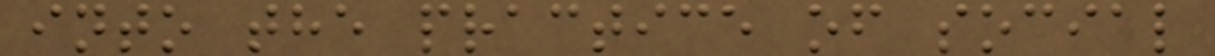into the practice of social
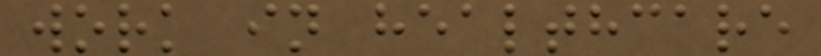work in healthcare
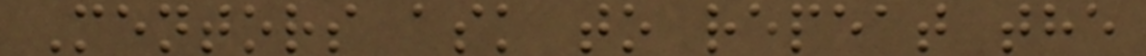Mentors ask to repeat the
